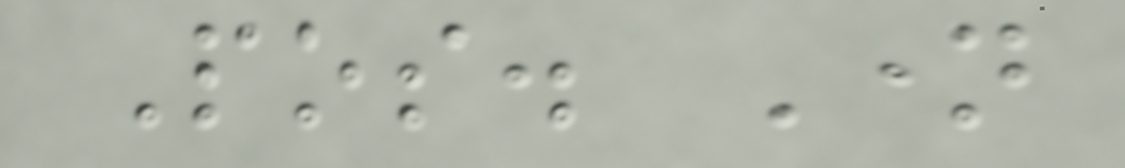Pos. Name
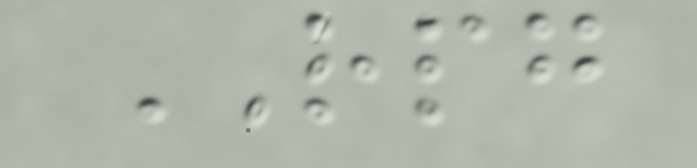RPG
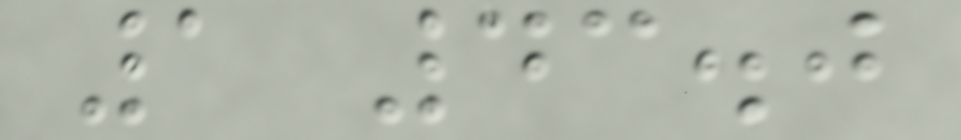1 43.0
